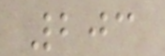203
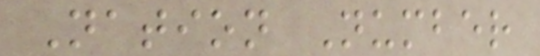Nation Number
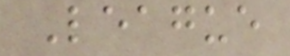League
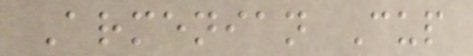Armenian Cup
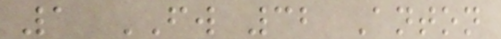1 FW 32 Anton
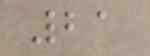21
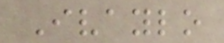Ivaylo
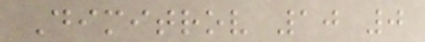Dimitrov 10 0
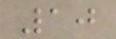10
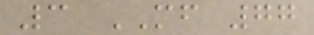3 MF 77
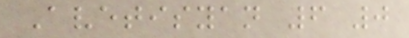Avetisyan 6 0
